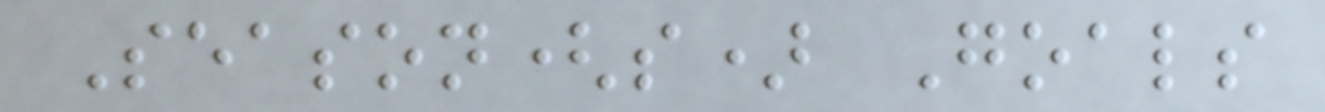Season(s) Goals
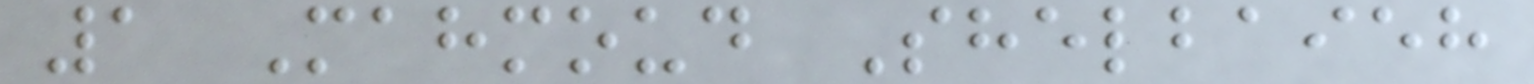1 Mahmoud Shelbaieh
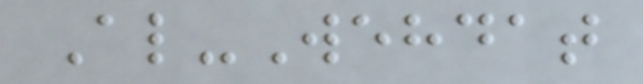Al-Wehdat
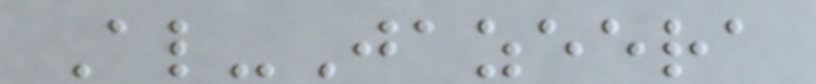Al-Jazeera
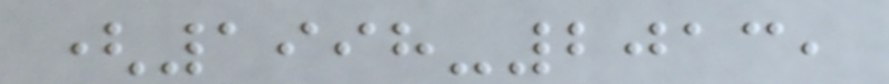(1998-2013,
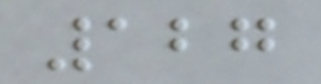127
